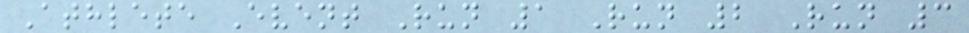Athlete Event Run 1 Run 2 Run 3
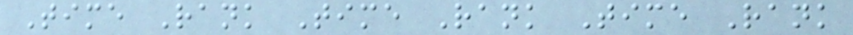Time Rank Time Rank Time Rank
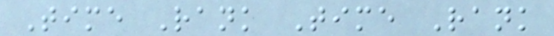Time Rank Time Rank
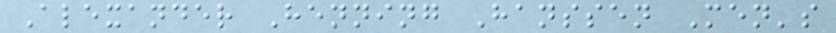Alexander Henning Hanssen Men's
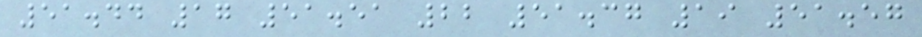51.44 17 51.51 22 51.37 19 51.57
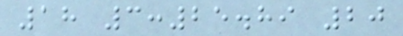18 3:25.89 20
